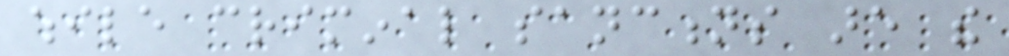while criminal sanctions are the
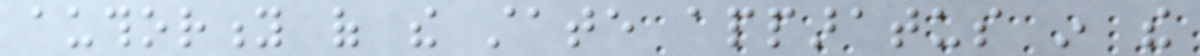authority of the state apparatus in the
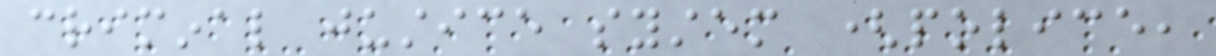criminal justice system (police,
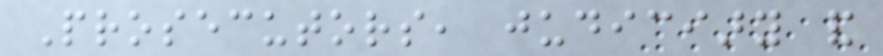Prosecutors, judiciary and
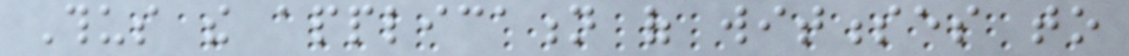Thus the application of witnesses to
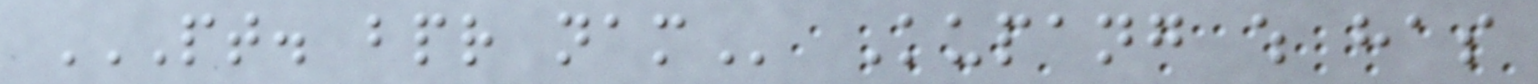PT. BPR NAM Kupang which has
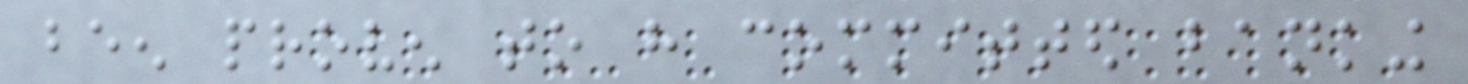been proven to have committed banking
